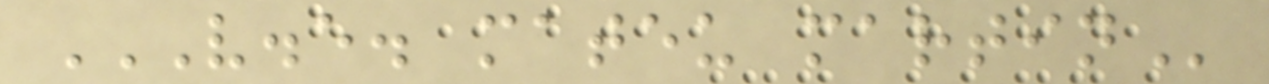V.E. MATEU MARTIN
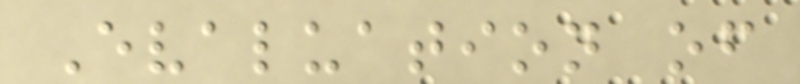Evaluation of
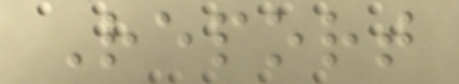Report
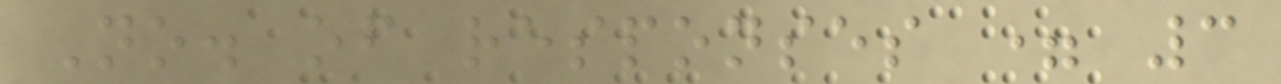No. of responses = 3
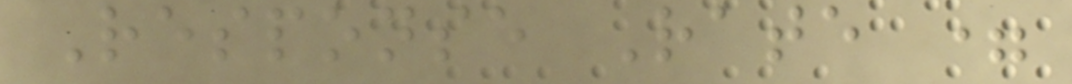Response Rate =
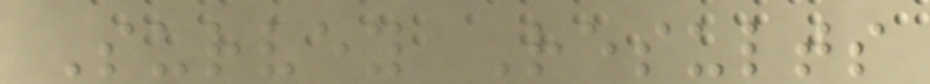Survey Results
